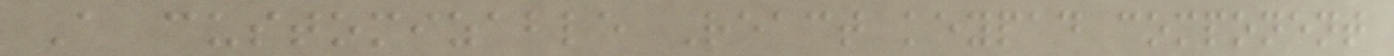A customizable React keypad component
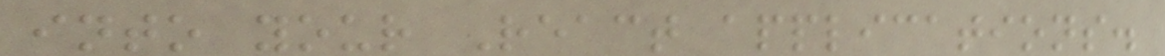into your React applications.
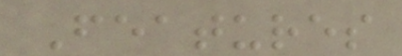Features
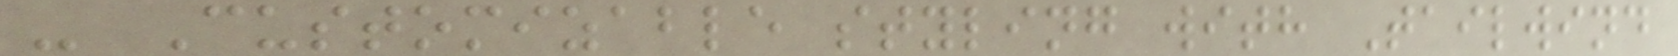- Customizable styling with Tailwind
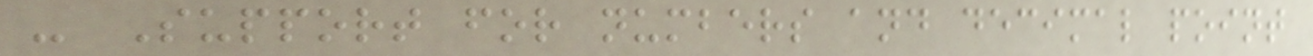- Support for numbers and decimal point
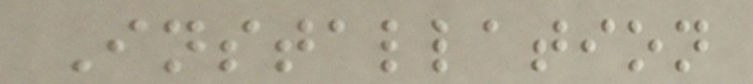Installation
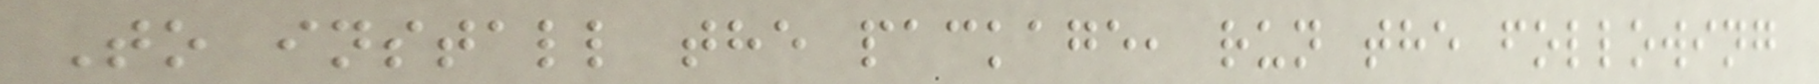To install the package, run the following
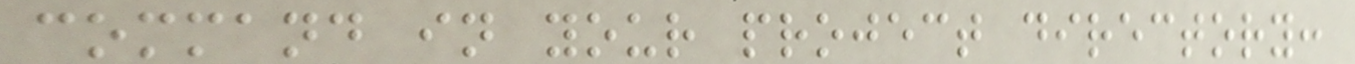command in your project directory:
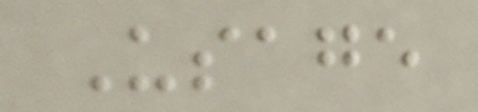Usage
